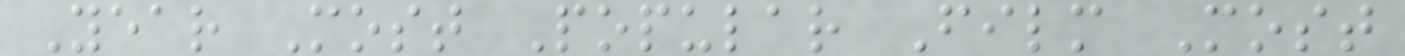Year Most Popular Film Most
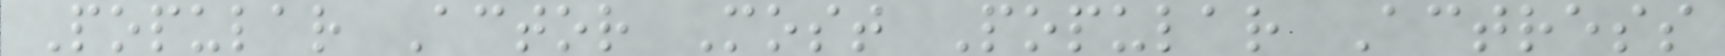Popular Actor Most Popular Actress
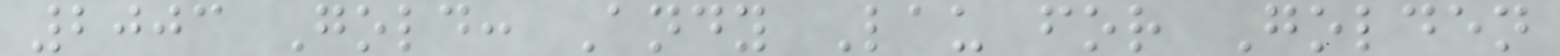2003 Gold: Andy Lau for Golden
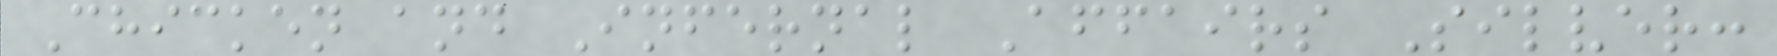Chicken and Infernal Affairs Silver:
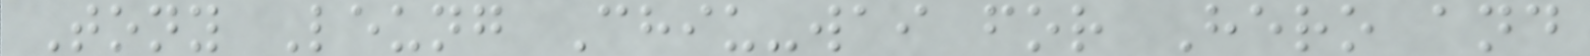Tony Leung Chiu-wai for Hero and
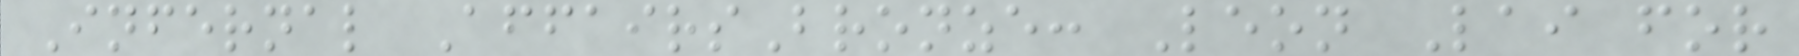Infernal AffairsBronze: Leon Lai for
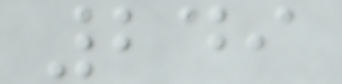249
